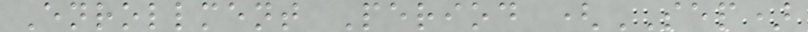Enrollment Period (SEP)
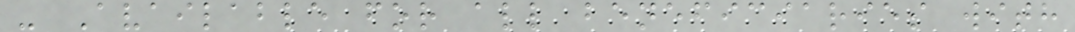- Available for all beneficiaries with
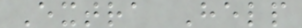Extra Help
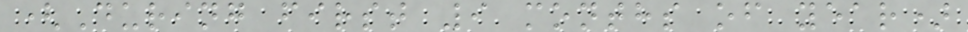(During first 9 months of year)
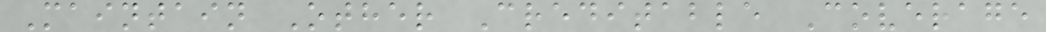Maintain Other Creditable Coverage
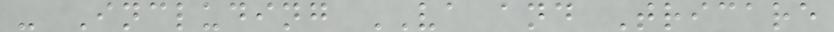- Including VA and Tricare
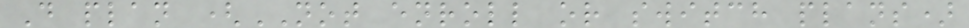D plan (NOT enroll or switch plans)
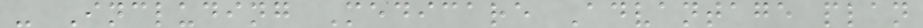- Including Medicare Advantage plan
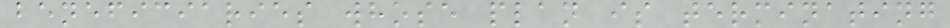beneficiaries whose plan is terminating
